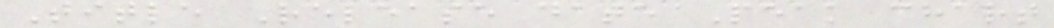Title Release date Peak chart
